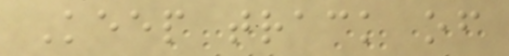Keep track of
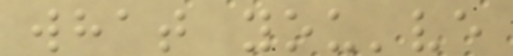what you've
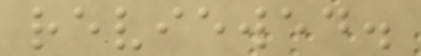reviewed.
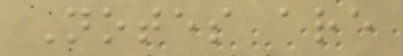Notes are
